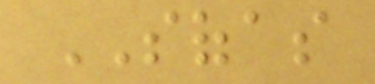SOFAS
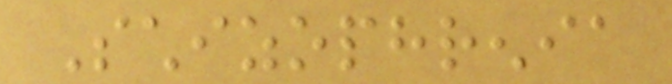Schizophrenia
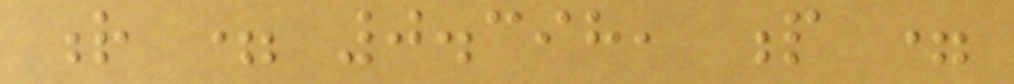r = 0.398, p =
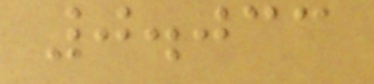0.033
